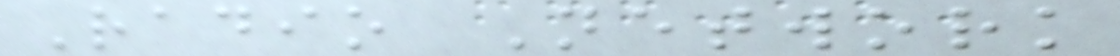Radio Network
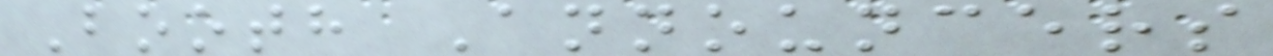Booth Announcers
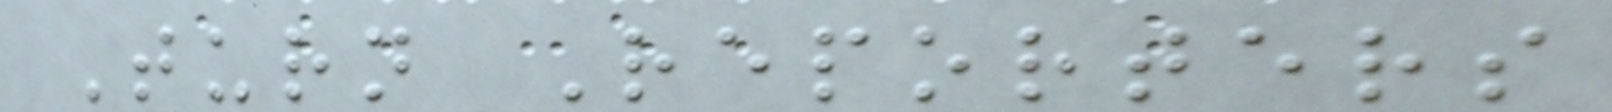Turn Reporters
